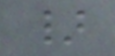}
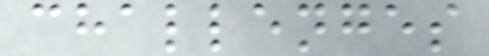challenges
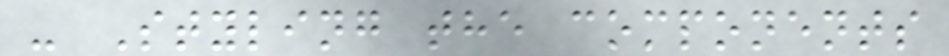- Styling the components
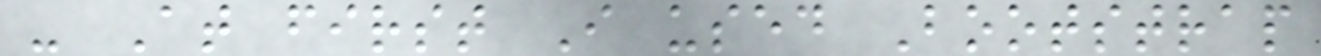- At first I used Bootstrap
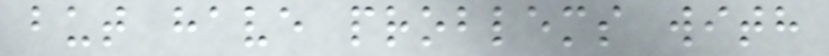but have problems with
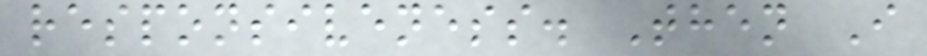responsiveness. Then I
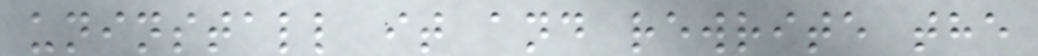uninstall it and rewrite the
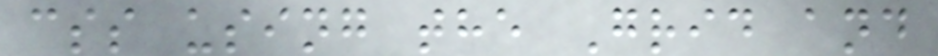css using the Grid and
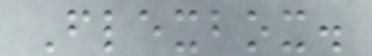Flexbox.
